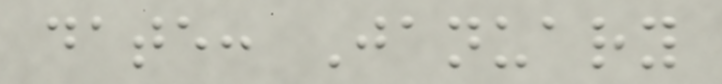date: January
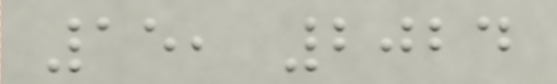15, 2024
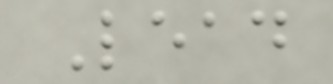Lead
